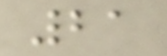21
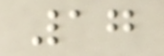17
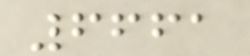6661
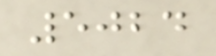5024
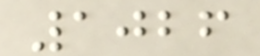1026
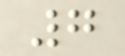7
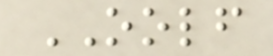OOLF
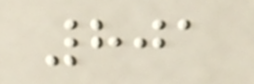801
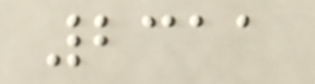2311
